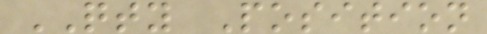QTY Position
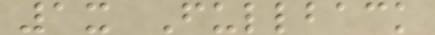1x Fullback
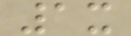1x
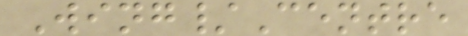Wing/Centre
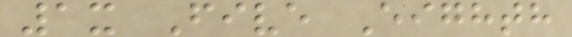1x Five Eighth
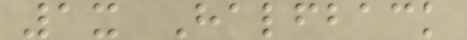1x Halfback
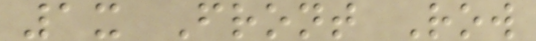1x Front Row
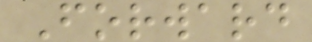Forward
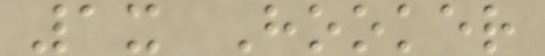1x Hooker
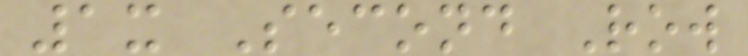1x Second Row
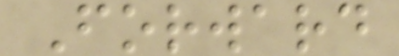Forward
